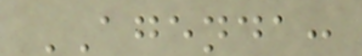AGENDA:
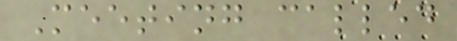Meeting called
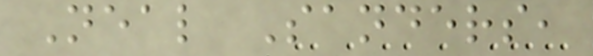Neal Sanders,
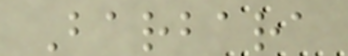Barbara
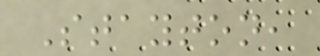Stayton,
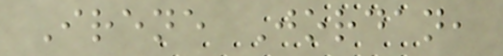Irene Jordan,
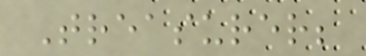Treasurer;
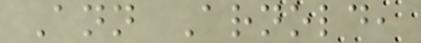Ann Arnold,
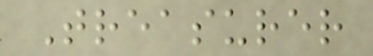Treasurer
